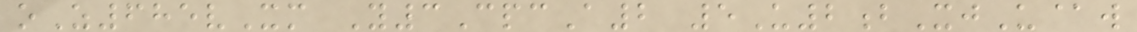oZ685vXm Y3CpcA2 5U2bXjU@w
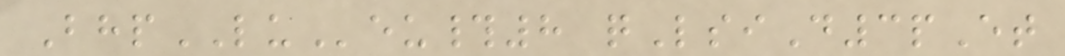BhpLUeu#8 qLsiD3pEt
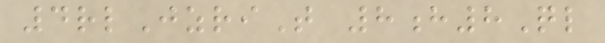4rlJzriT 8h8Ql
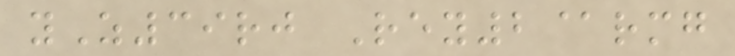yZ39rj Rey2@rmg
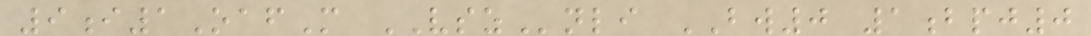9i1OafM VSZnli BW0 1bpj0
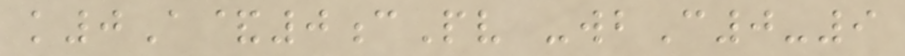k0A&0cPv -wbC0-9
